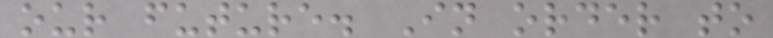our future. In order to
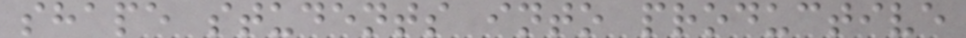shape students into productive
